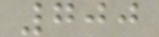700
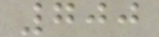700
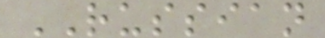RUSSIAN
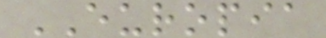EUROPIA
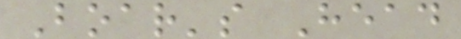Boar's Head
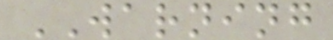WARNING
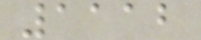1112
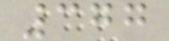377
